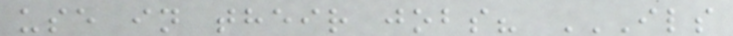use in their jobs? ILS
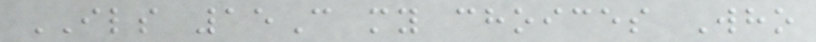ILS 15C my choices Who
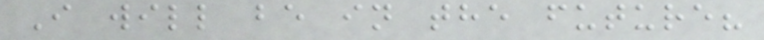I will be in the future?
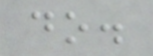do.
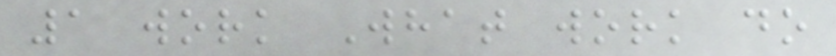1 work What work do
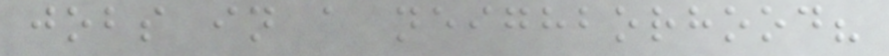jobs in a neighborhood?
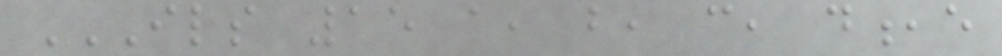ILS 15 A, B, C, D,E
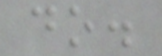do.
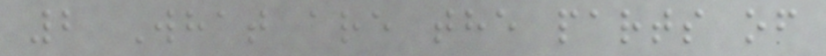2 What are the parts of
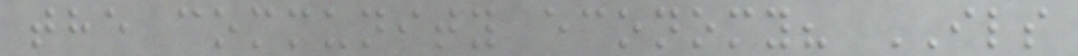the community economy? ILS
